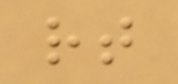rt
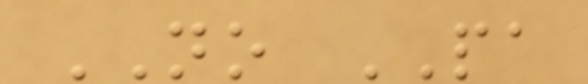NO PA
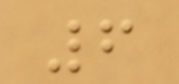6
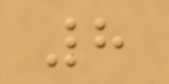8
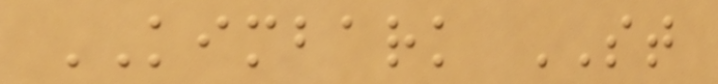KIMBARK ST
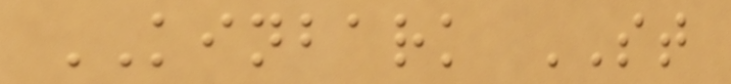KINBARK ST
